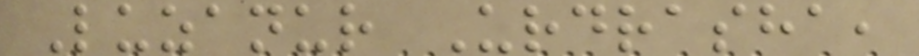Luzanur Urdrasha,
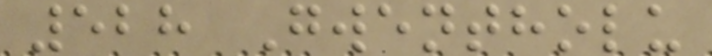528 Gwentholu
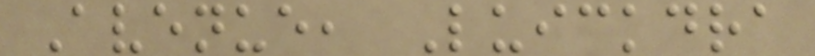Avenue, Luickdra
